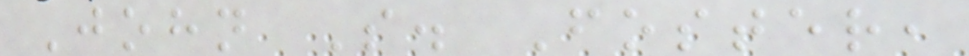John S. Foster,
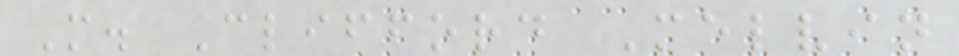M. Clifford Melvin
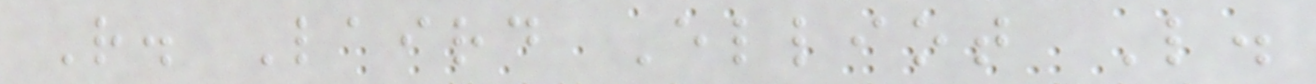R. Laird Elliot L.
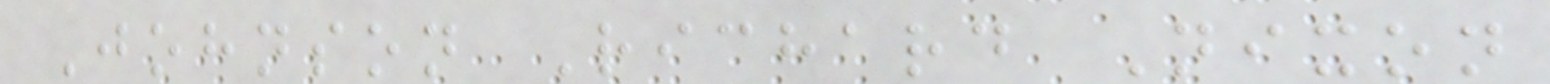Johnson Richard Nixon
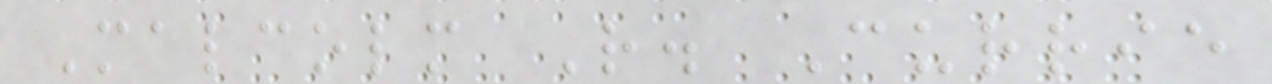Malcolm R. Currie
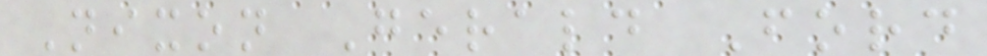Nixon Gerald Ford
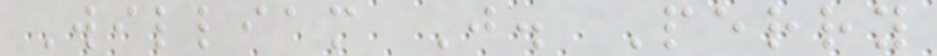William J. Perry
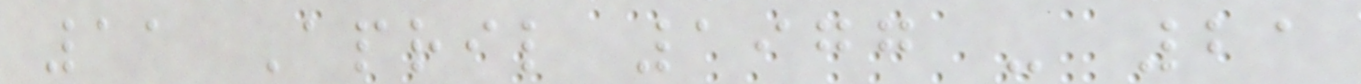11 April 1977 - 21
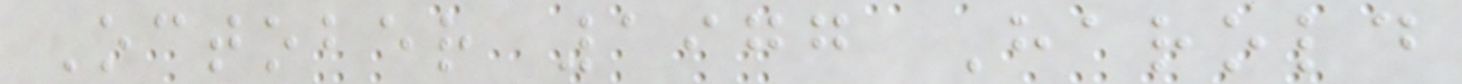October 1977 Harold
